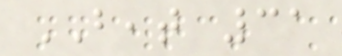BEAT 31
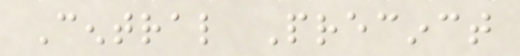Central Precinct
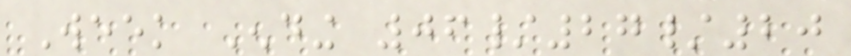Week Ending 06/27/20
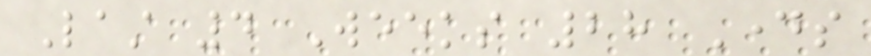Last 4 Weeks 28 Days
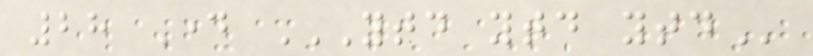28 Day YTD YTD YTD
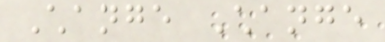Change Change
